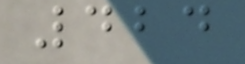424
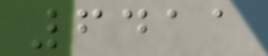6411
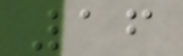16
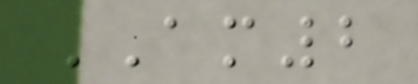AM2
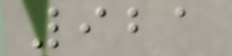921
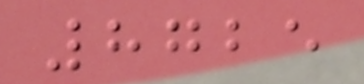8725
